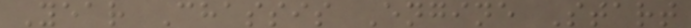Year Chassis Engine Start
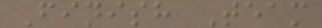Finish Team
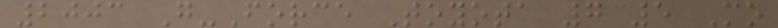2003 G-Force Toyota 7 5 Mo
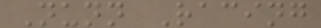Nunn Racing
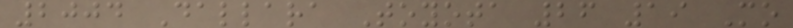2004 Dallara Toyota 26 19 Mo
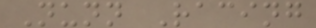Nunn Racing
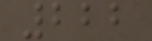222
